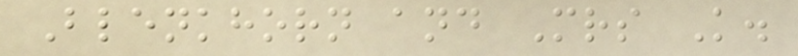Blenkhorn and Mrs K.
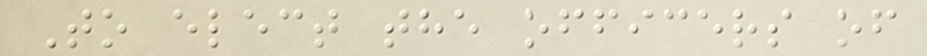To elect the officers of
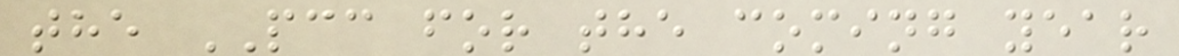the PCC for the coming year
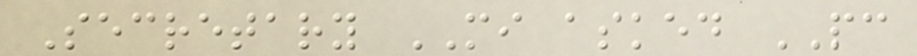Secretary MI asked PC
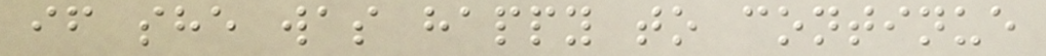if she was happy to continue
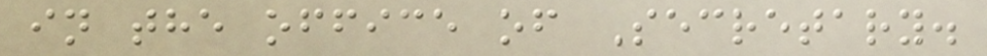in the office of Secretary.
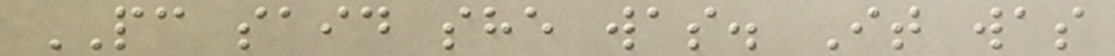PC said she was. It was
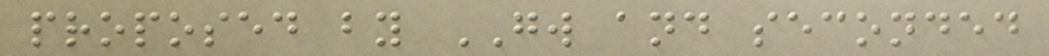proposed by GW and seconded
